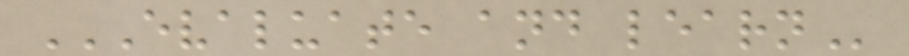EVALUATE AND LEARN
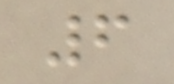6
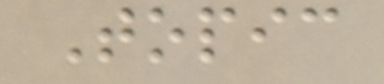Topic
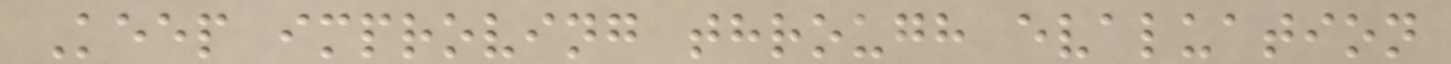Keep improving through evaluation
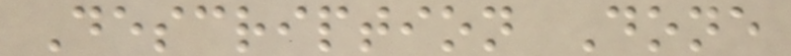Description Done
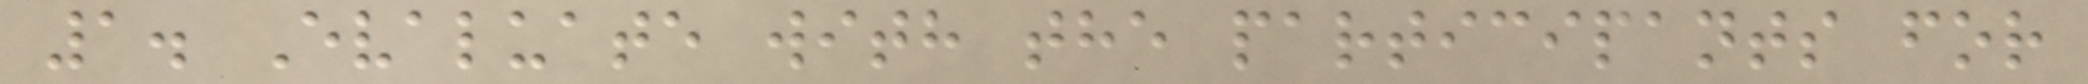1. Evaluate with the participants for
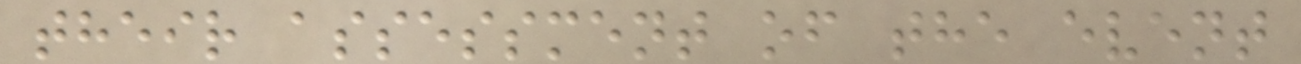their assessment of the event
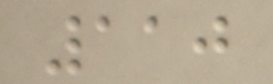110
